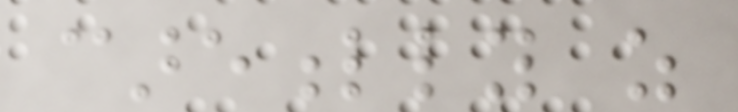carefully as
